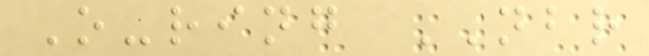O-ring NBR
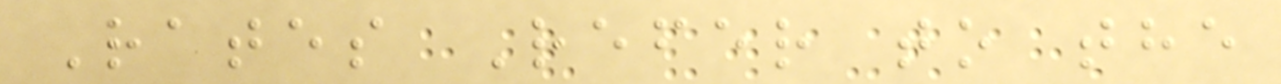Rates Refer to the
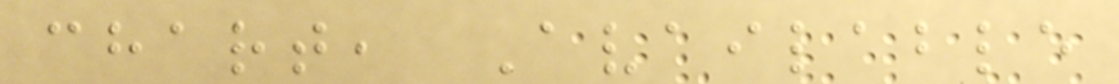chart, Available
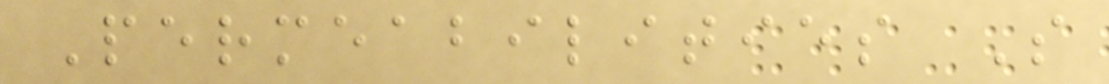Permeabilities S
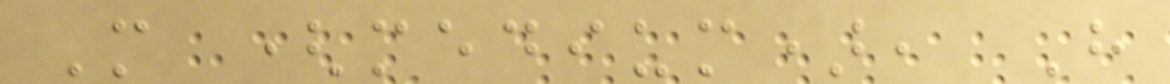M (medium), H
